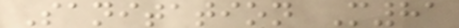Sanitation M81
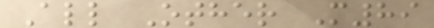All Other M89
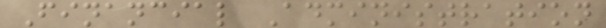Financial Administration
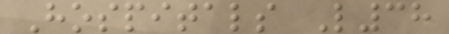Hospitals L38
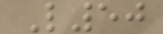L50
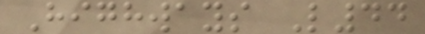Highways L44
